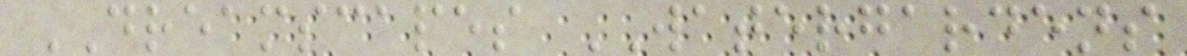DREAMSCAPES WATERGARDENS
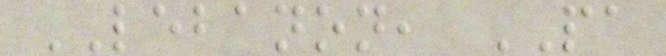LEBANON, PA
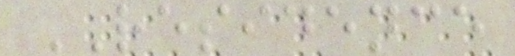RESIDENCE
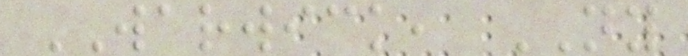WARWICK, NY
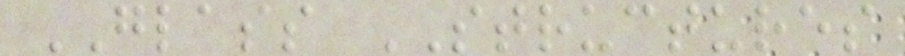GLASS STRUCTURES
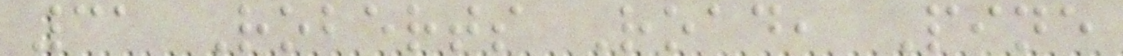31 Roberts Road, Pine
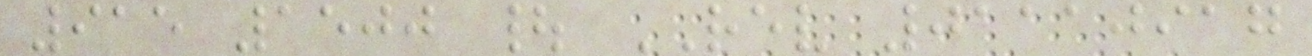915 1500 | REV 01110917
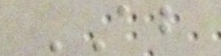AB
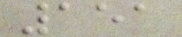151
